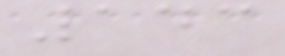143
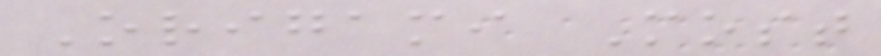Origami Most
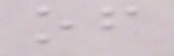of
